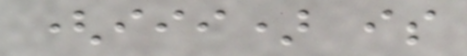(iii) is
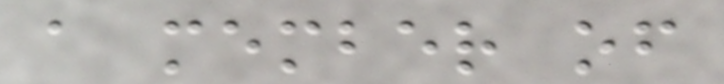a member of
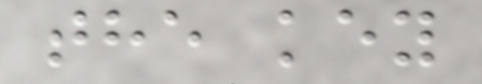the key
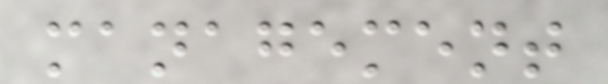management
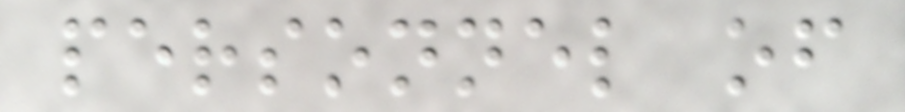personnel of
